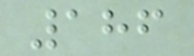186
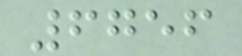6756
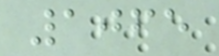1065
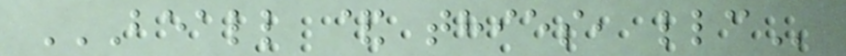BEALL & THIES, LLC
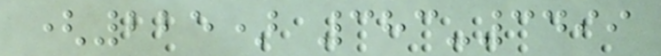(225) 383-3499
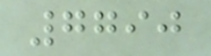7790
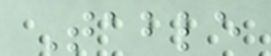Table
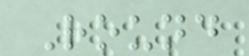Round
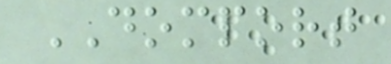DOMPORT
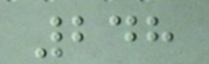248
